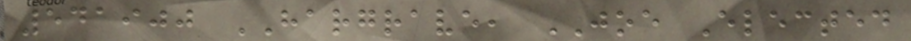541900 HARGRAVE, JOE Elected
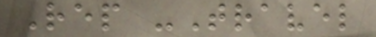Rep -Travel
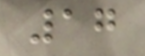17
